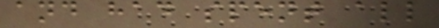and had spent all
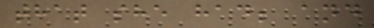that she had; and
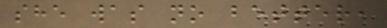she was no better,
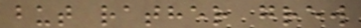but rather grew
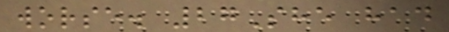worse. 27She had
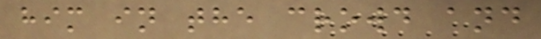him in the crowd and
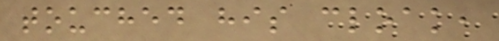touched his cloak,
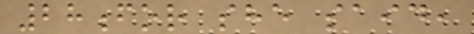28for she said,
